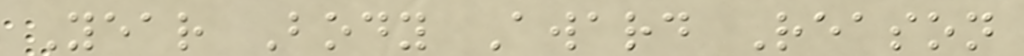Year Body Award Reason
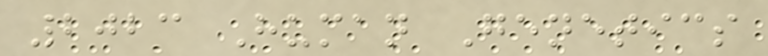2023 Human Genetics
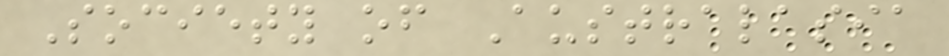Society of Australasia
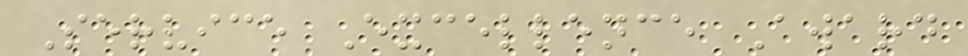Service Excellence Award
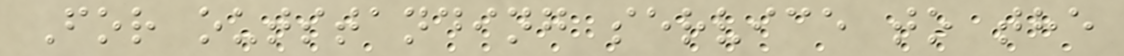For outstanding service to the
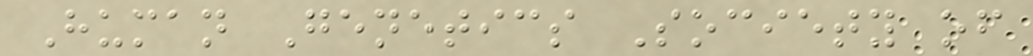Human Genetics Society of
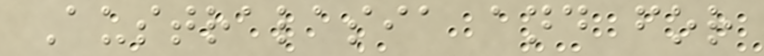Australasia and for
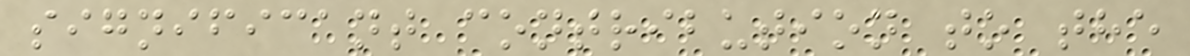significant contribution to the
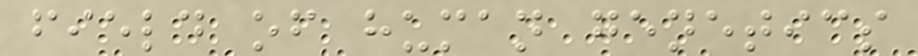field of human genetics
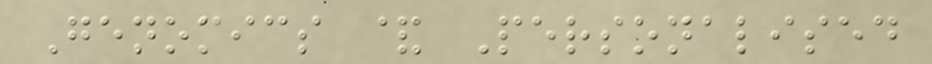Genomics & Personalised
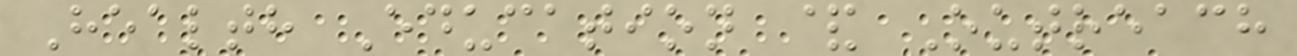Health Education & Outreach
